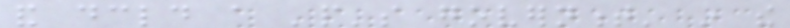and declared a 'people's government' in the
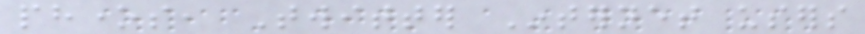phones, Twitter Internet users
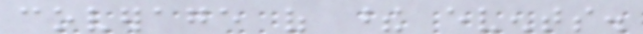coverage of these events.
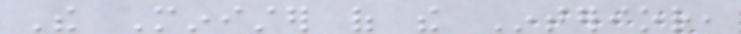The Minister of the Interior,
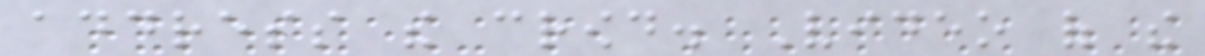address the crowd. Video of the
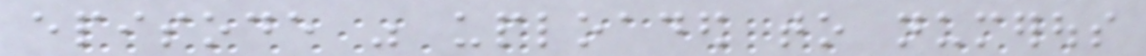episode was uploaded to numerous
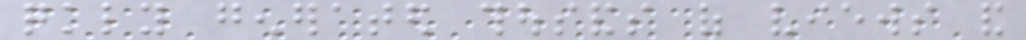quickly generated thousands of views and
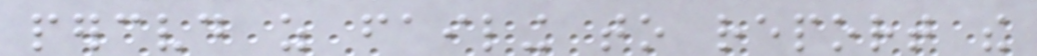perceived as failing to report the
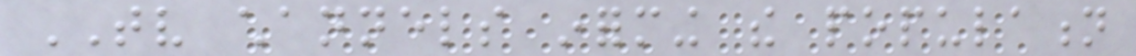TV channels informing the population
